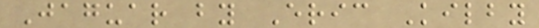Jaguar by Eric Kilby
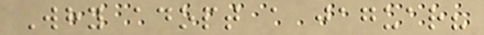Why adopt a jaguar?
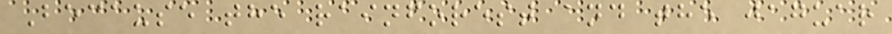Because the rainforest and the jaguar
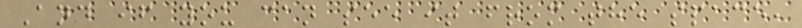And if you can see it from the space,
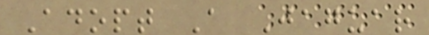Adopt A Jaguar
